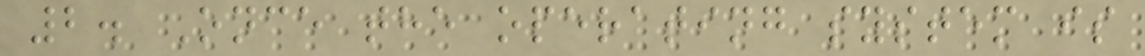2. Once the operating system is
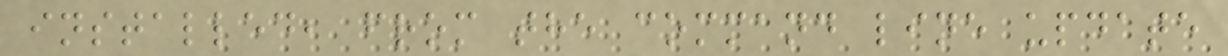installed, from the command line update
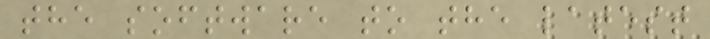the software to the latest
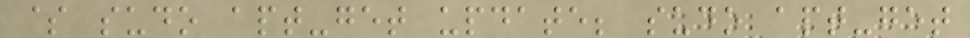$ sudo apt-get update; sudo apt-get
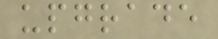upgrade
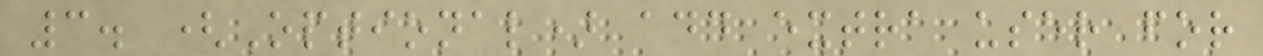3. (Optional) add extra user for
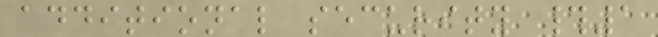additional security #1
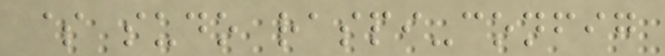$ sudo raspi-config
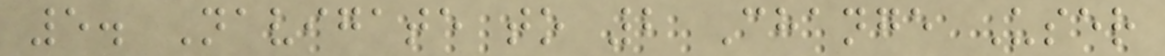5. Navigate to 2 Change User
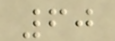60
